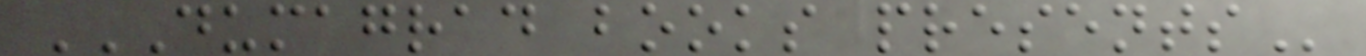DUMAGRAD BOOKS PRESENTS
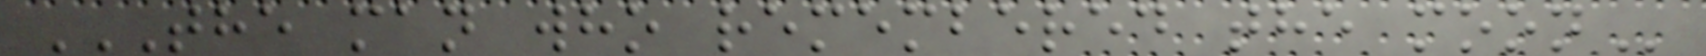THE MAN WHO REMEMBERED THE MOON
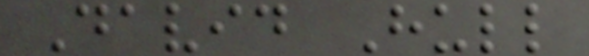David Hull
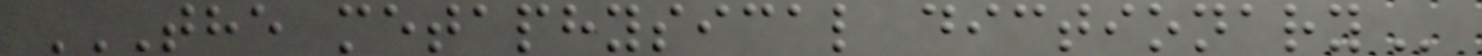THE METAPHYSICAL DICTIONARY
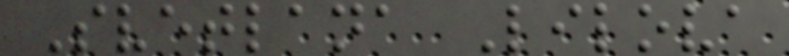Svetlana Lilova
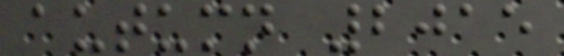autumn 2015
